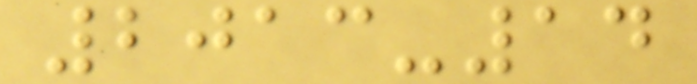2013-14
